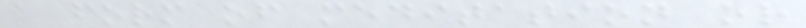a form of meditation or
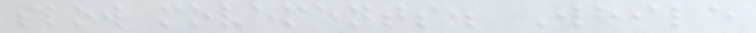slow movements. While
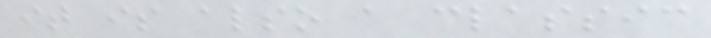it is also a classic
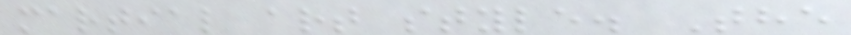martial art style. The
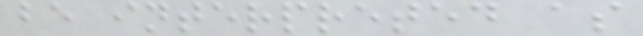be interpreted as
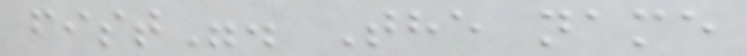fist". The name
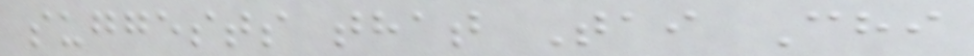suggests that Tai Chi
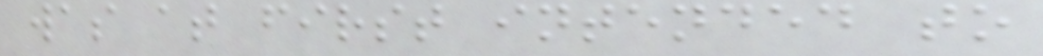was at first intended to
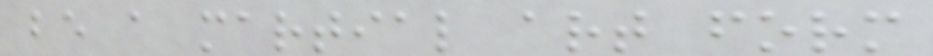be a martial art form
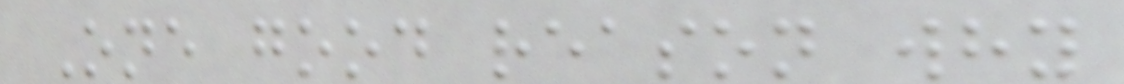One good reason why
